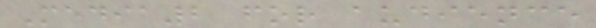Media2 for audience
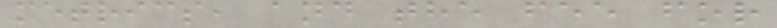metrics, and the fee for
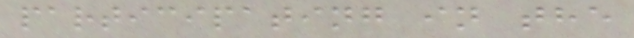participating in the
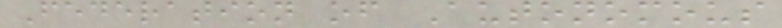Federation of Autonomous
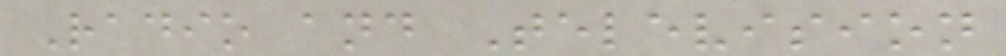Radio and Television
